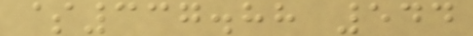$337.88 544
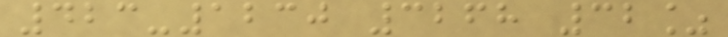423-1230 3268 32%
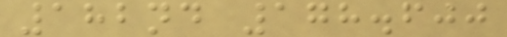182nd 178.600
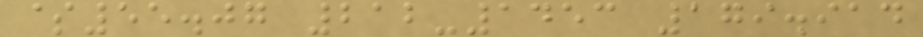$55.07 212-1453 179.914
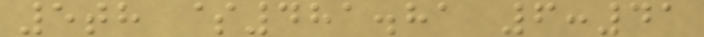5th $481.81 6:41
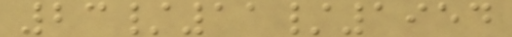23/11/1954
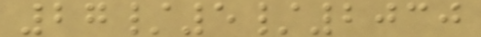27/5/2030
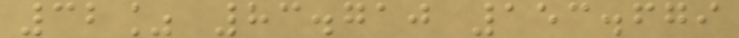32% 83.710 153.679
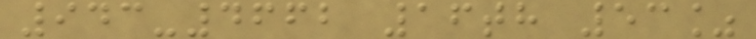943-4662 16th 53%
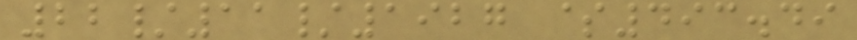22/11/1927 $493.49
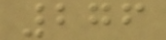276
